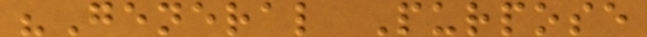"General Purpose
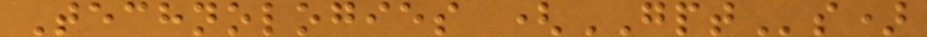Technologies (GPTs)
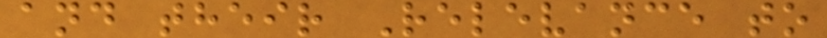and their Relevance to
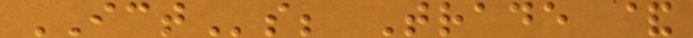ICTs; Trade &
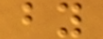by
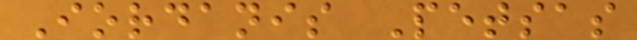Iordanis Petsas
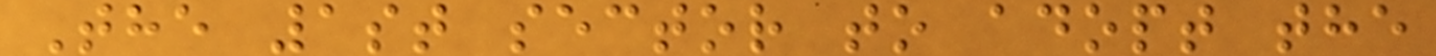The 1st sector to adopt the
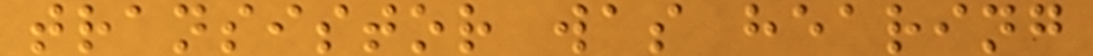transistor was hearing
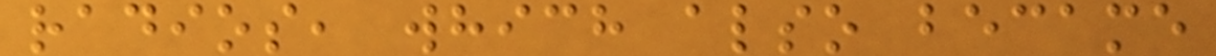radios, which also became
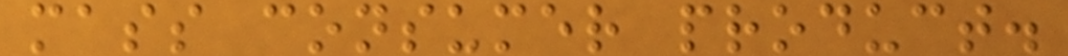mass consumer product.
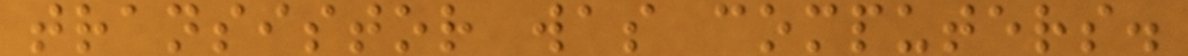transistor was computers.
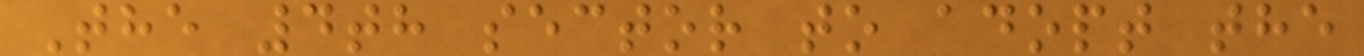The 4th sector to adopt the
